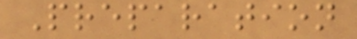Preparation
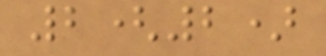2(2)
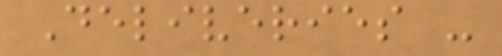Deliveries -
